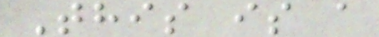This is a
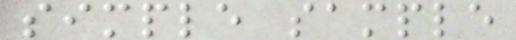simple sample
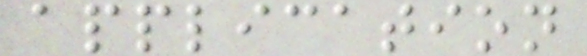application
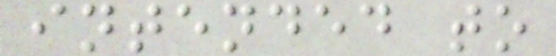intended to
